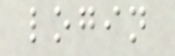login
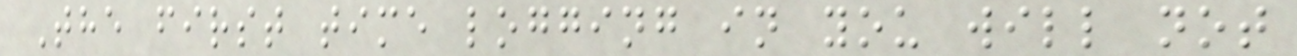The first time logging in you will not
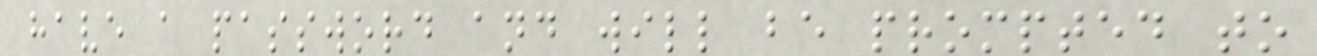have a password and will be prompted to
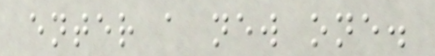enter a new one.
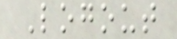Logout
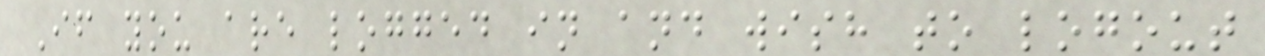If you are logged in and wish to logout
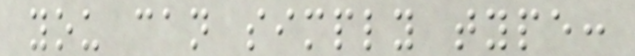you can simply type:
